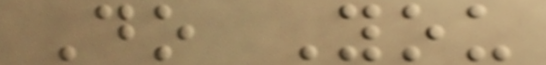Do You
